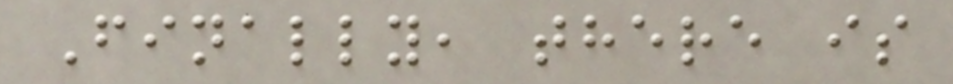Finally, there is
